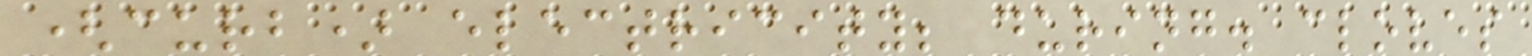(curb) electricity; during. cloves
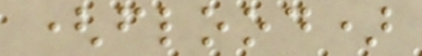(flood)
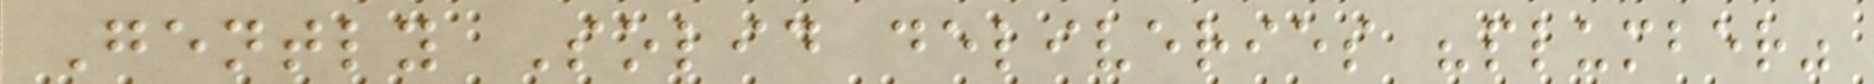Gently Solid deliveries "plumber"
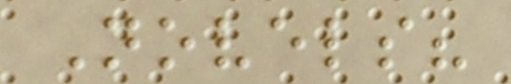Novels?
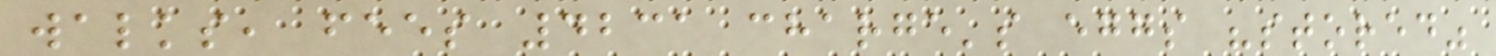walks, fees 4231 charge's eggs "stored"
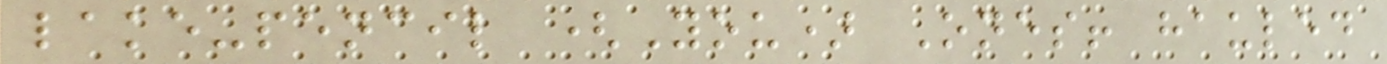lake-pencil (You) Ones! hauled
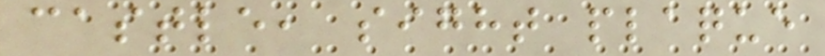castle, sight plaque
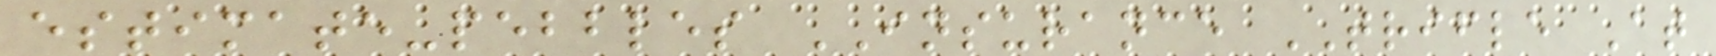estimate-pebbles INSURANCE TRIFLE At
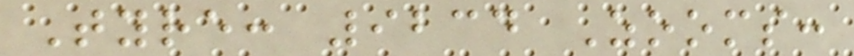Tyre: 9234 Zooms:
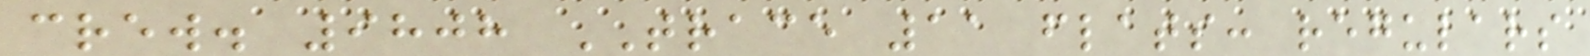crew. 9808 TRACE 11 flats: regulars
